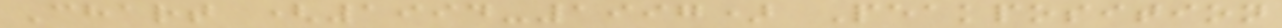Chart (1994-1997) Peakposition
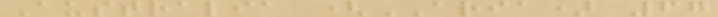Australia (ARIA) 67
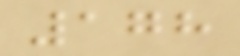178
